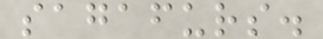sagafurs.
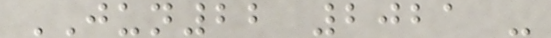JUN22 2021 -
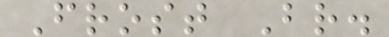Frost Br.
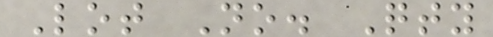Lot No. Qty
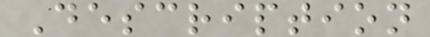Description
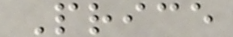Price
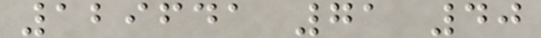129641 71 40
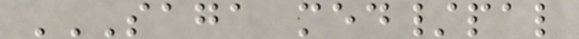SAGA MED/PAL
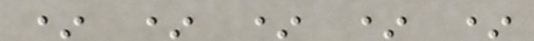* * * * *
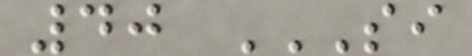40 SI
